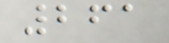261
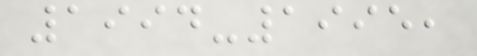1994-1995,
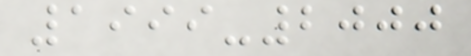1999-2000
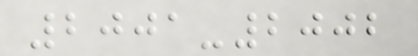2001-2002
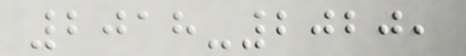2018-2020,
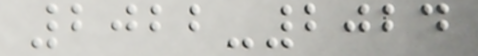2022-2024
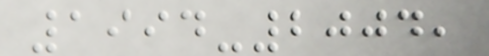1994-2004,
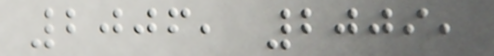2006, 2009,
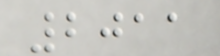2011
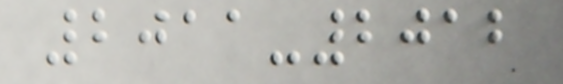2011-2012
